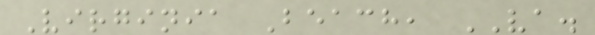Virginia Beach, VA.
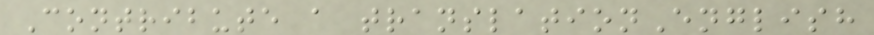Contribute a translationEnglish
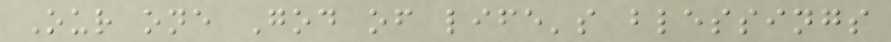Our one God of life's blessings
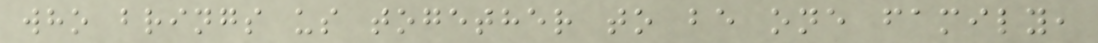who brings us together to be one family,
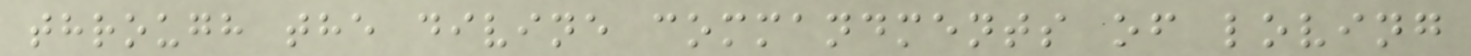through the divine commandments of loving
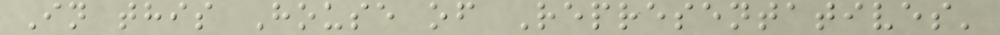In this House of Representatives'
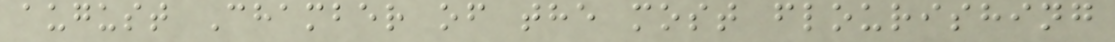august Chamber of the most flourishing
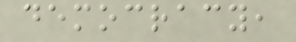democracy,
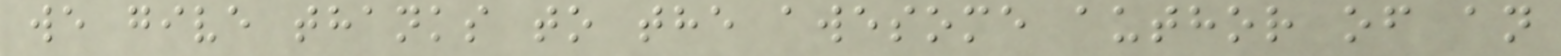we give thanks to the awesome author of an
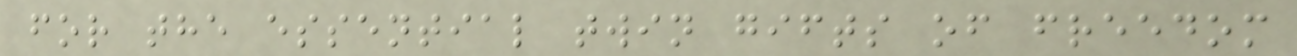for the essential twin gifts of freedom
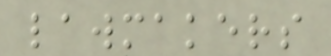lawmakers
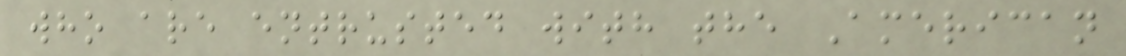who are entrusted with the American
